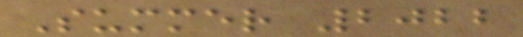Summer 2022
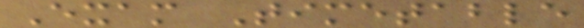Exam Timetable
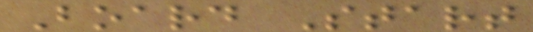Board Start
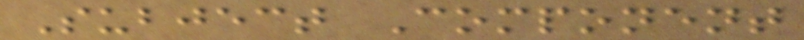Subject Component
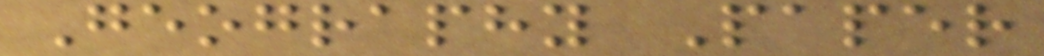Geography Paper
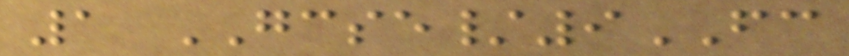1 GCSE/9FC
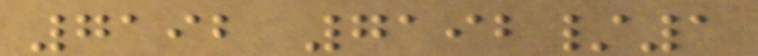7192 7192/1
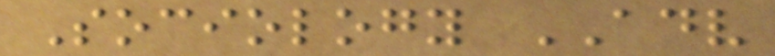Sociology ADV
